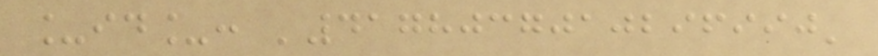_id_: '4178037010296990'
